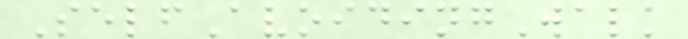SelfAvoidingWalk
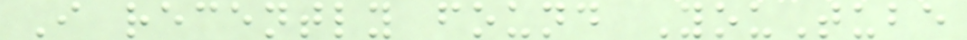I recently found YouTube
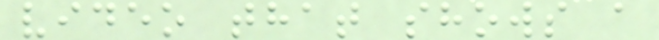video that shows a
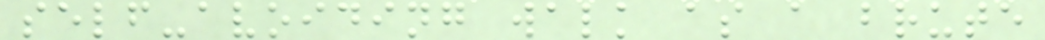self-avoiding walk as a brute
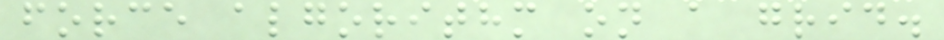force algorithm on a grid.
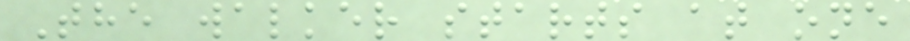The walker starts at one
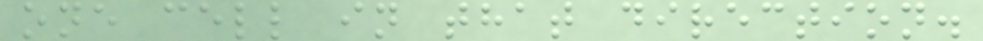one cell in that direction.
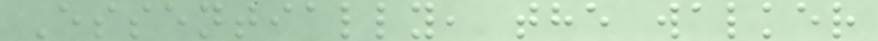Essentially, the walker
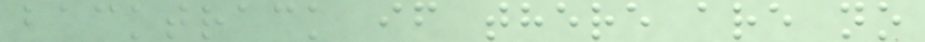backtrack if there are no
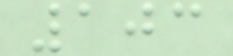103
